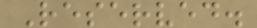Reserved.
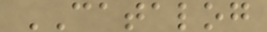CATALOG
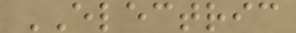ELECTRIC
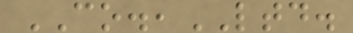CO.,LTD.
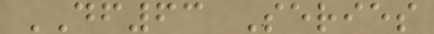DF63 Series
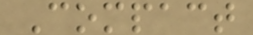Compact
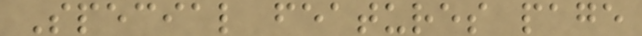Special features page
